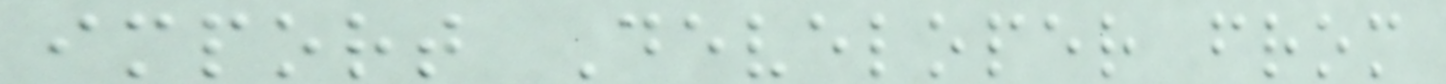import Developer from
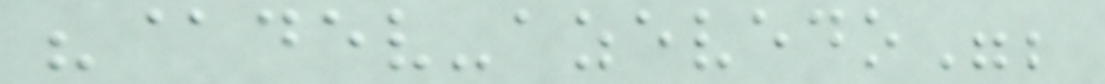"@dev-azevedo";
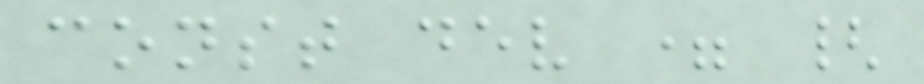const dev = {
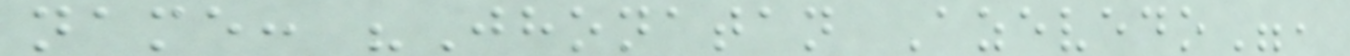name: "Jhonatan Azevedo",
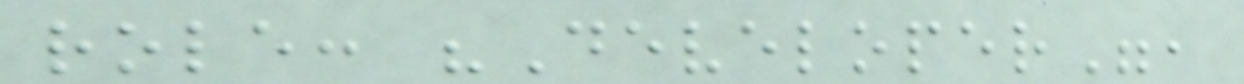role: "Developer",
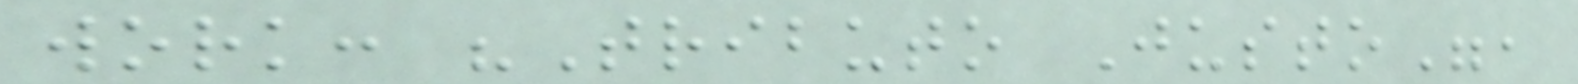work: "Tributo Justo",
